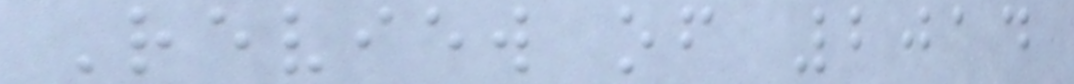Review of 2014
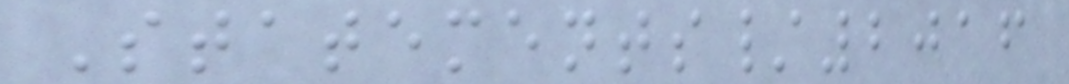Statements/2016
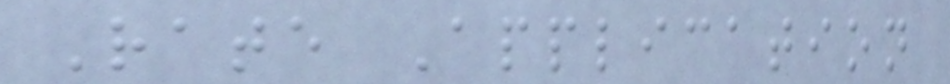Rate Application
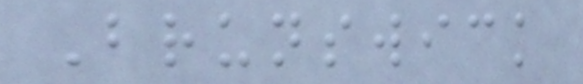Brunswick
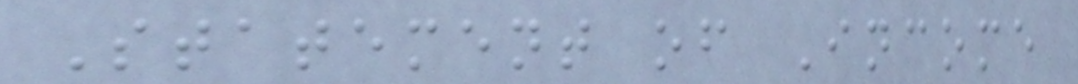Statement of Income
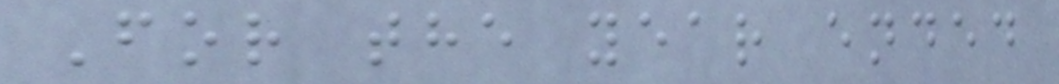For the year ended
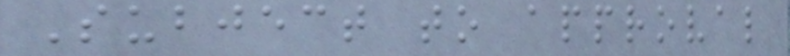Subject to approval
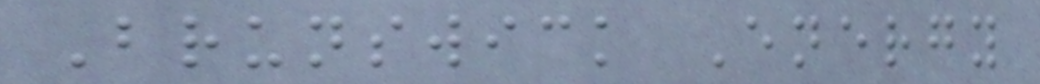Brunswick Energy
